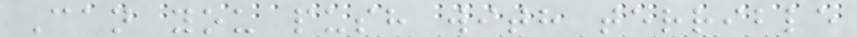Can you push with terrible
